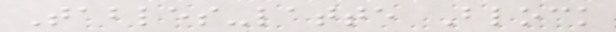Tables-latte Block
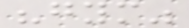"gym"
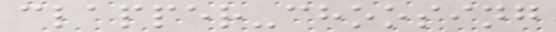clapper-choosing
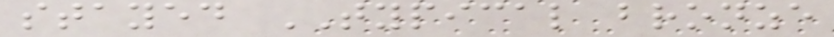stayed TYPICAL bronze
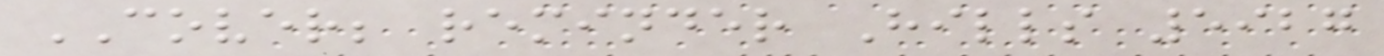COVER; reminder Hills 5927
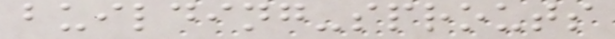building-sprouts
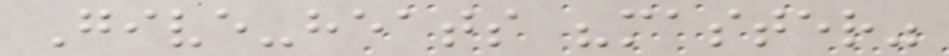Give-heats "master"
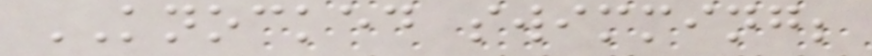KNOCKED swimming;
